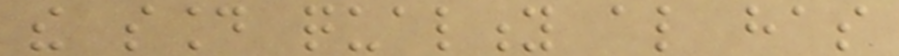the sound quality also has
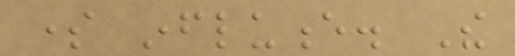some influence. The
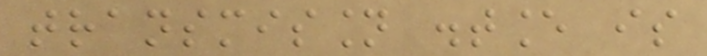transmission distance is
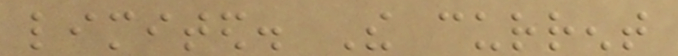limited. The current
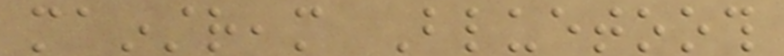mainstream Bluetooth
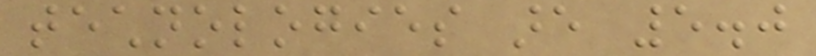technologies are 5.0
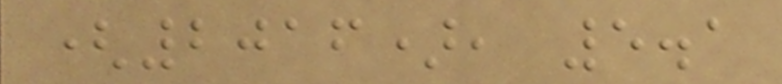(2016), 5.1
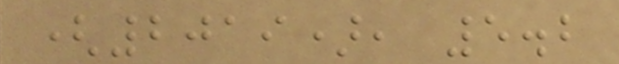(2019), 5.2
